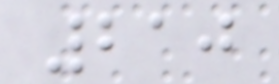210
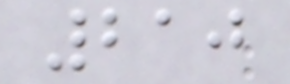210
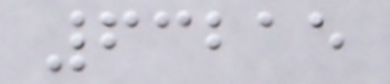63215
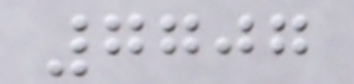7707
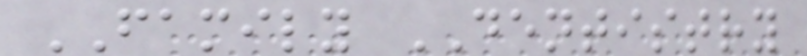FAMILY DENTISTRY
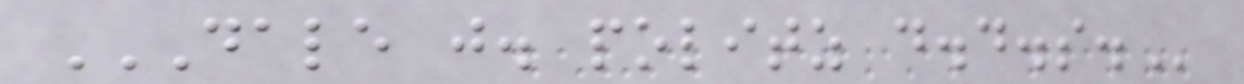DALE J. POLITZ D.D.S.
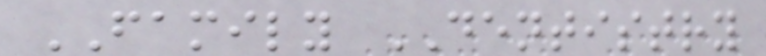FAMILY DENTISTRY
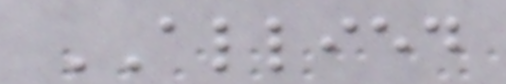ALLIED
